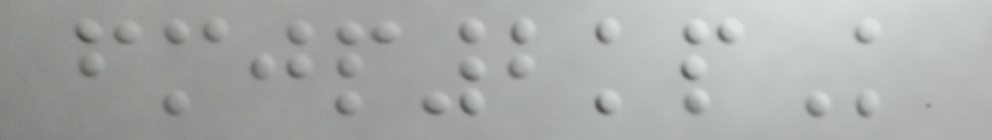fmjp2kpK
